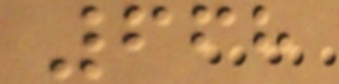668
